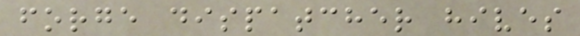forge dispatcher hives
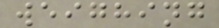weighing
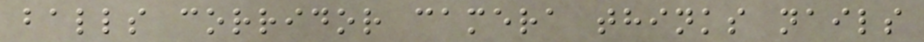balls corridor camera thinks nails
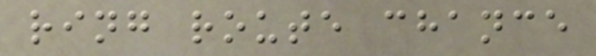ring route chance
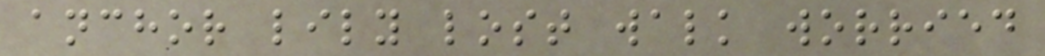anchor lily lost walk worried
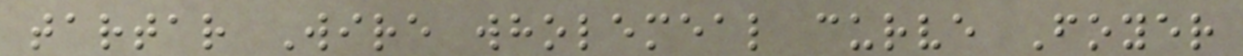tartar Wire wholemeal curve Foyer
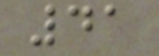41
